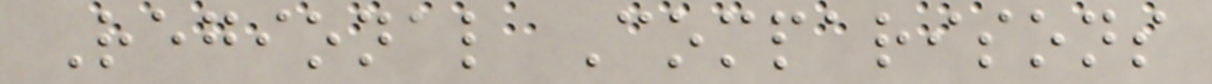Regional Comparisons
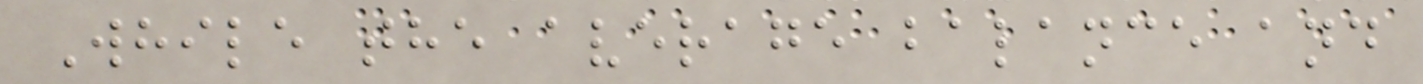While the average balance and
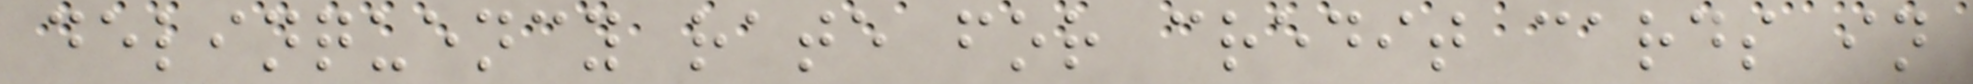delinquency rate for credit cards in
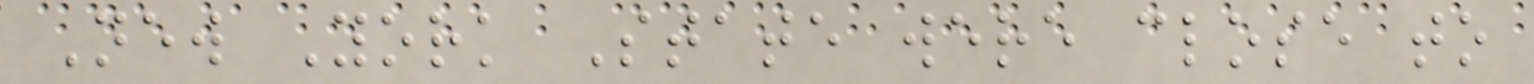New York State were close to
